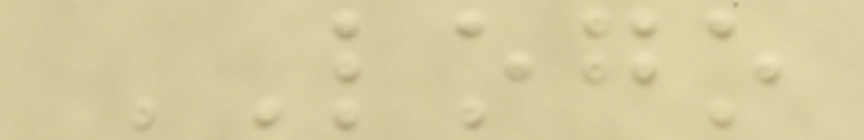LOGO
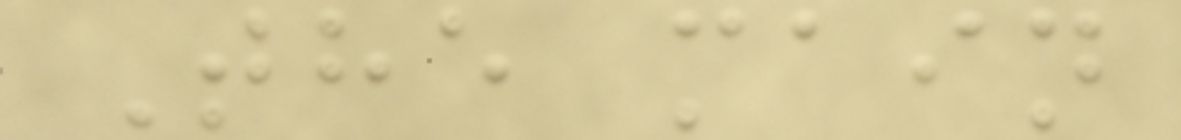The main
